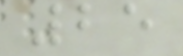25
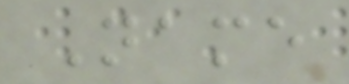Name
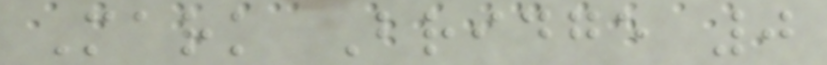Mark Bridge 0
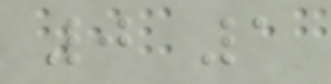0 1
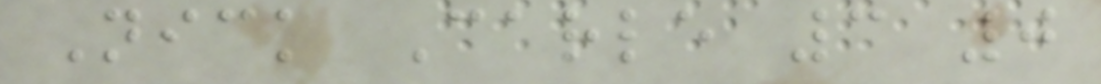Nick Carle 3 0
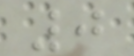0
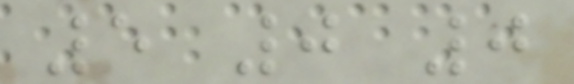5 0 0
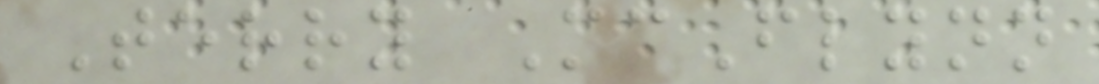Terry McFlynn
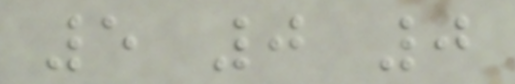5 0 0
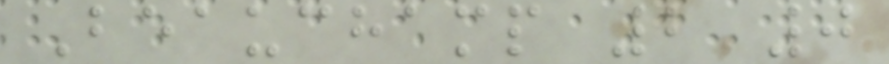Beauchamp 2 0
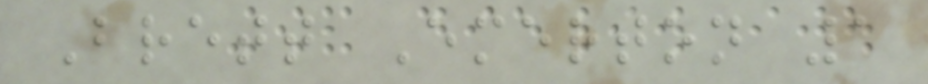Brett Emerton 1
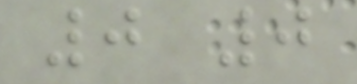0 0
